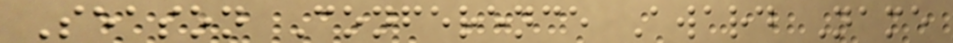Season Conference Award Name
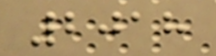2018
